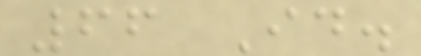66 Id.
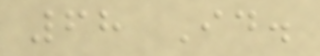68 Id.
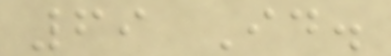69 Id.
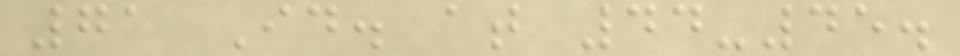71 Id. at 44-45.
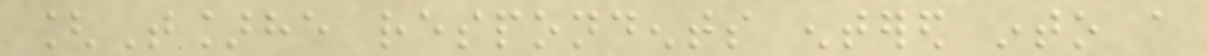[T]he respondents entered into a
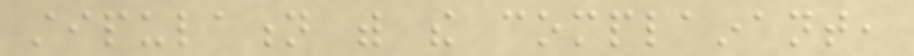stipulation with the complainant,
